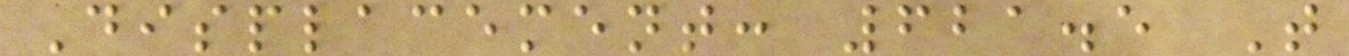Displacement: 621.5 T
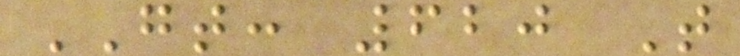GT: 620 T
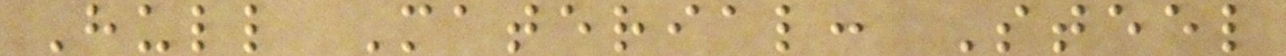Hull Material: Steel
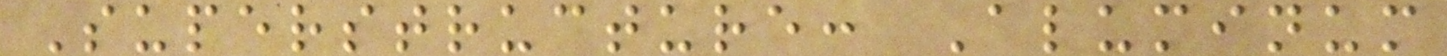Superstructure: Aluminum
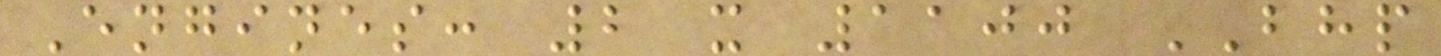Engines: 2 x 1100 BHP
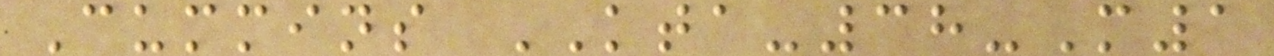Cummins KTA-38-M1
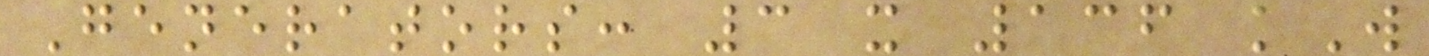Generators: 3 x 136 kW
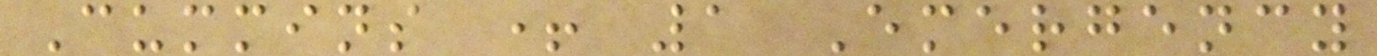Cummins + 1 Emergency
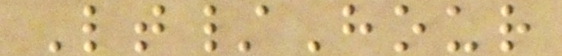Lt/Hour
